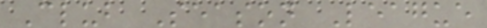Club Season League
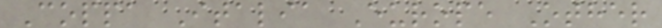Coppa Italia Europe Other
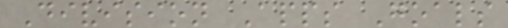Division Apps Goals
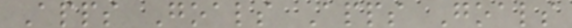Apps Goals Apps Goals
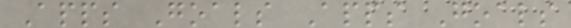Apps Goals Apps Goals
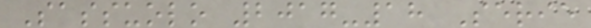Sassuolo 2017-18 Serie
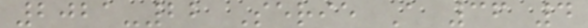2021-22 Serie A 36 4
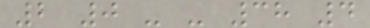2 0 - - 38 4
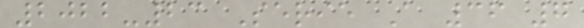2022-23 Serie A 36 7
